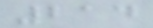214
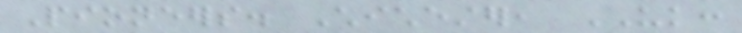Pioneers. Chichester, UK:
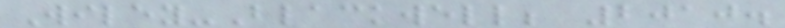Wiley-Blackwell; 2010.
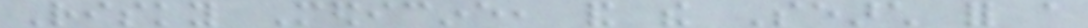Risky Medicine, and the Search for a
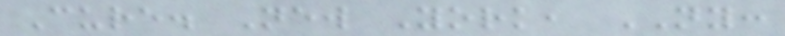Cure. New York, NY:
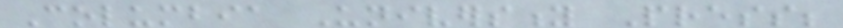Columbia University Press;
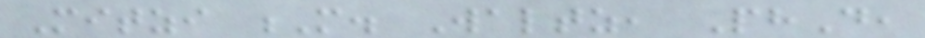Mitzi M. Waltz, PhD,
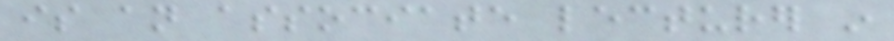is an associate lecturer in
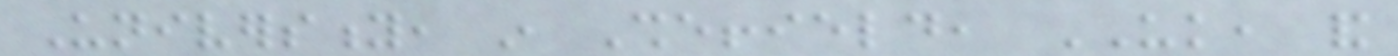University, in Sheffield, UK, and
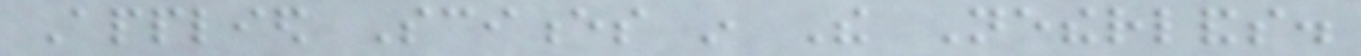Applied Sciences in The Netherlands.
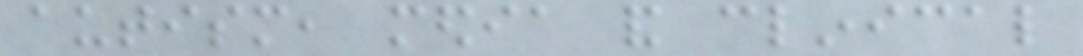autism, media and clinical
